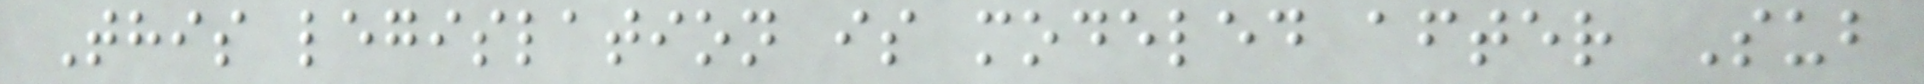This legislation is modeled after Sub
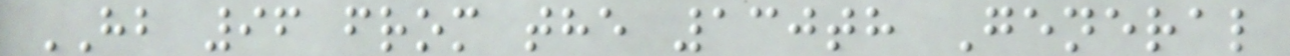HB 96 from the 130th General
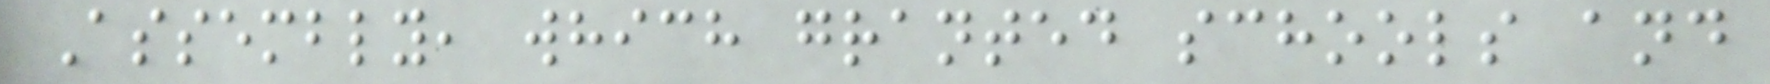Assembly, which granted schools and
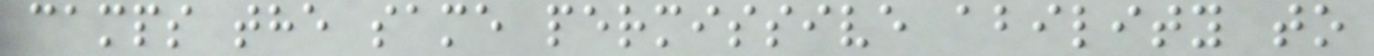camps the same permissive ability to
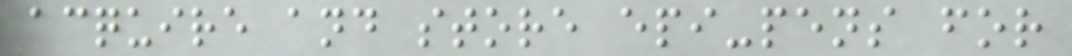acquire and store epi-pens for
